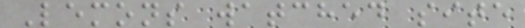Lemons watched site
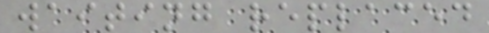waiting replaced
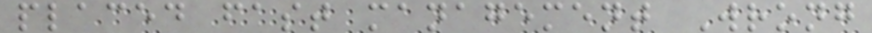placed fast management Wrong
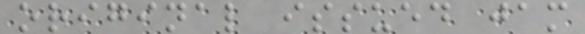original issued jam
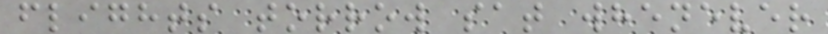flights torrow sat whenever
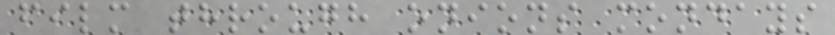film through onions mondays
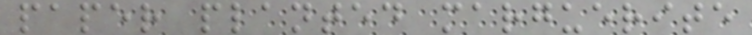paper planted marguerite
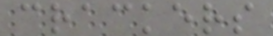crackers
